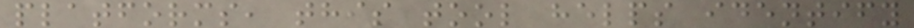platforms, this tool helps identify
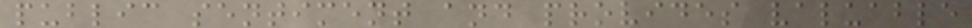public sentiment and provides valuable
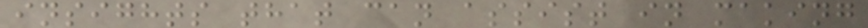insights that can assist in making
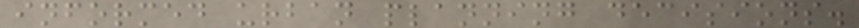informed urban planning decisions.
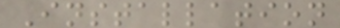Installation
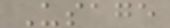Usage
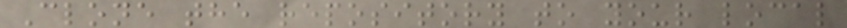Clone the repository to your local
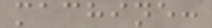machine:
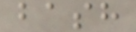bash
